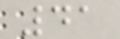41
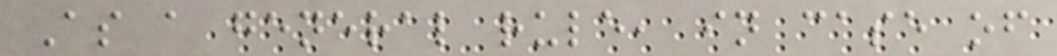As a general rule, in case of
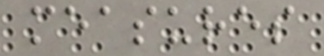measures
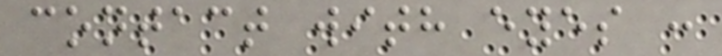contact with eyes :
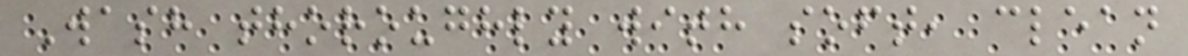Wash thoroughly with soft, clean
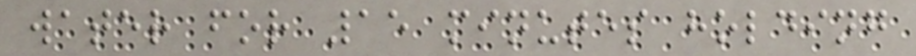water for 15 minutes holding
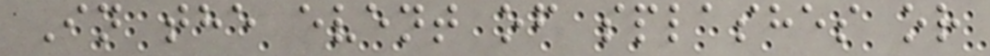In the event of splashes or
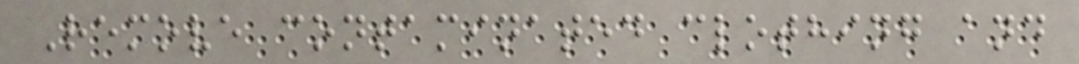Remove contaminated clothing and
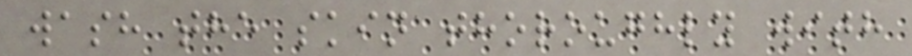wash the skin thoroughly with
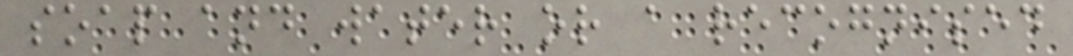soap and water or a recognised
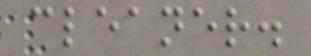cleaner.
